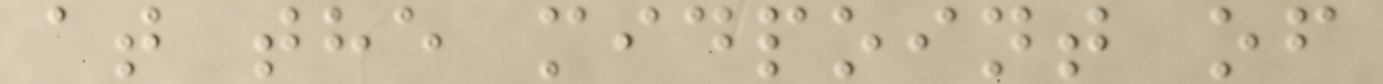at the midpoint of
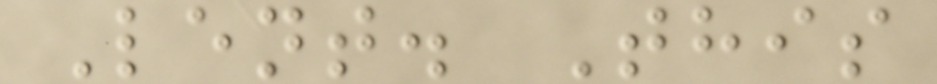Lent. This
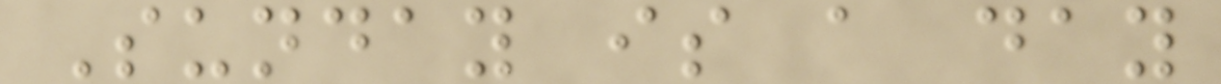Sunday is a day
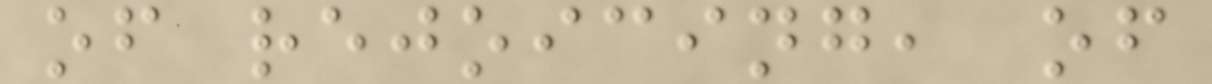of rejoicing, of
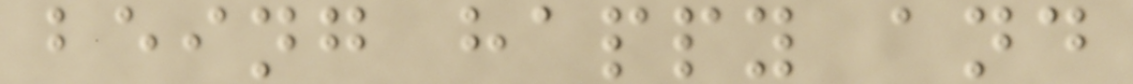being happy and
